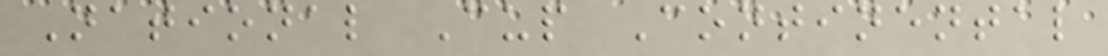National Cup Continental
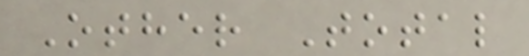Other Total
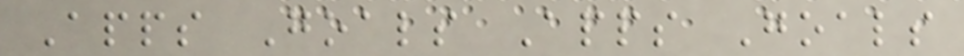Apps Goals Apps Goals
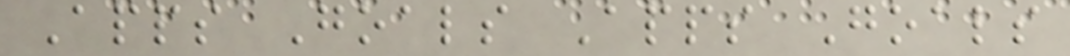Apps Goals Apps Goals
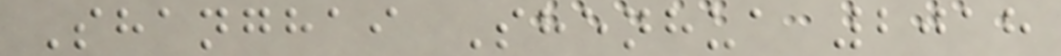Shanghai Shenhua 2018
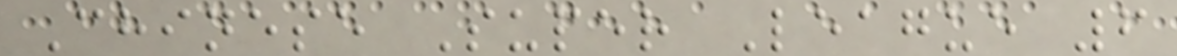Chinese Super League 6
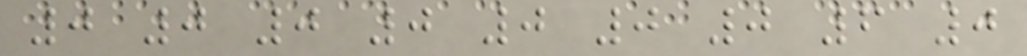0 0 0 0 0 0 0 6 0
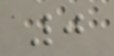0
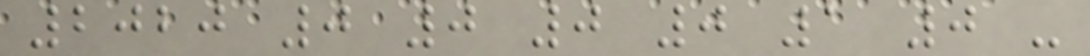2020 0 0 0 0 1 0 -
